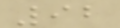92
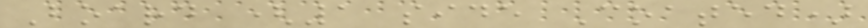Board (1 side Coated)
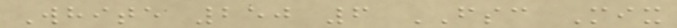White 250 6 FSC Mix
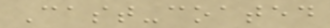Cast-coated
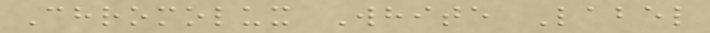Chromolux White Label
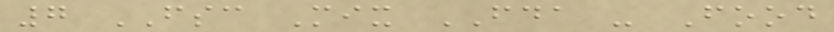7 FSC Mix FDA - Food
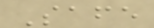Safe
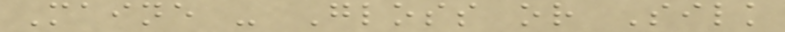Maine - Gloss or Silk
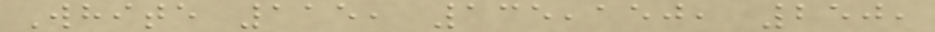White 115, 135,150, 250,
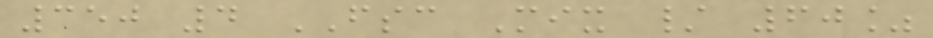350 4 FSC Mix / 60%
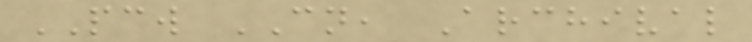PCW CN, Archival
